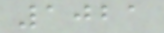1021
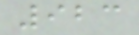923
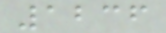1236
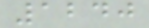1240
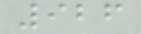926
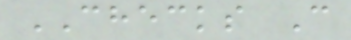CHECKS C
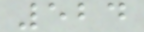524
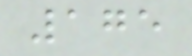175
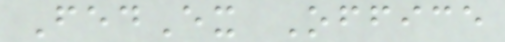FedEx Office
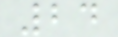24
